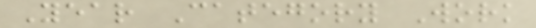Year Category Work
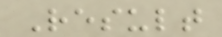Result
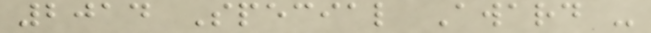2014 Special Award -
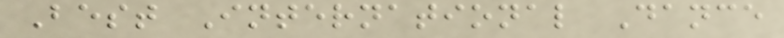Best International Dance
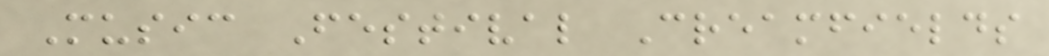Music Festival Creamfields
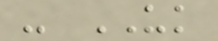- UK
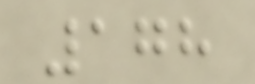178
